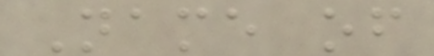Name of
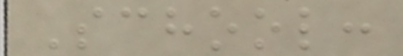School:
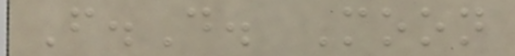F.D. Moon
